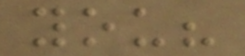you?
